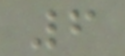6
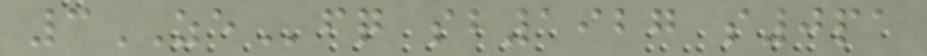3ZEfq sb1927 s0pa
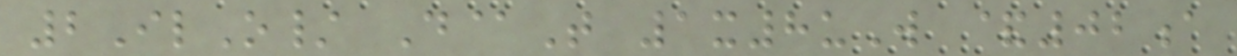2IlO/ D@T 1x8uW &02a
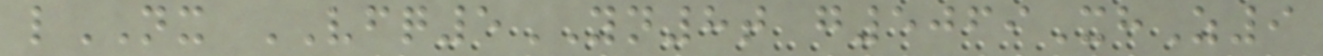lNX VFQ5YN8t g5069XhZ9
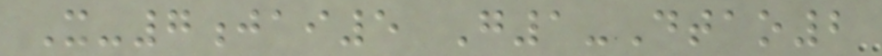X-7jai5 G1-Dtao2
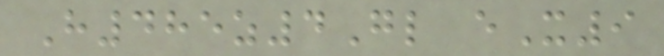H485z4Gl eX9
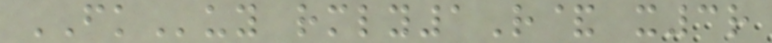FKuy rmly1R& x3r
